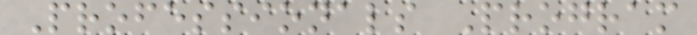Professionals Program
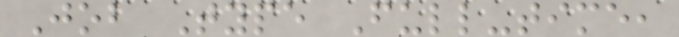Job Type Full-time,
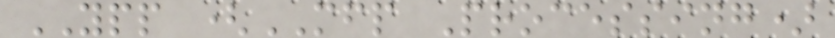YPP (MFP Processing)
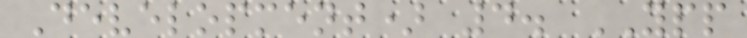Development) 4. YPP
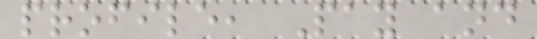profile, Pay and
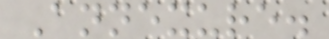Annexure.
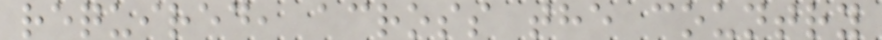required, across the country
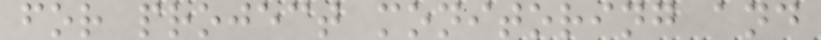for project monitoring and
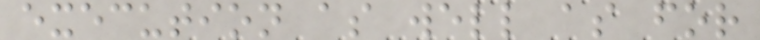execution as well as for
